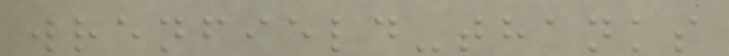wrenfield-thanks
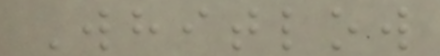Whitlow
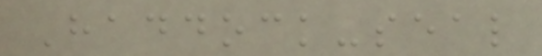Haddock-seal
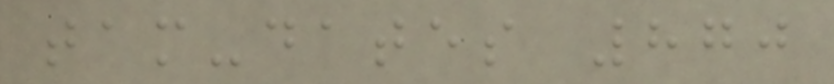tam-dates 870
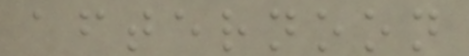afternoon
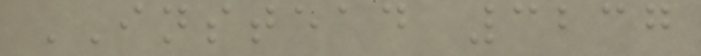INSTEAD 3237
